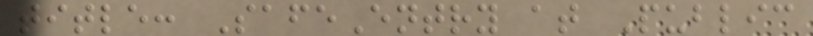title: SafeEntry at Public
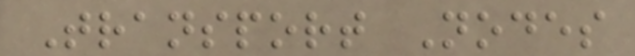Transport Nodes
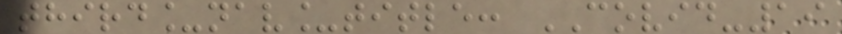third_nav_title: COVID-19
